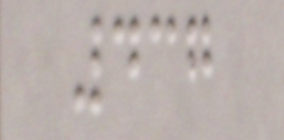437
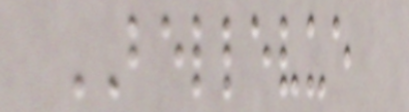BELLEVUE
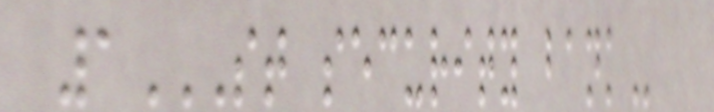1ST SECURITY BANK
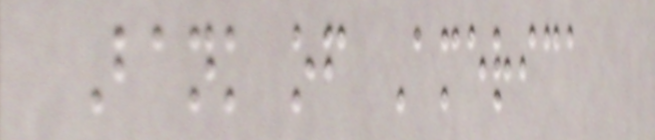Bank of America
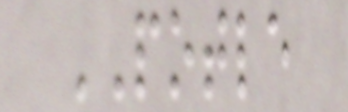POTLE
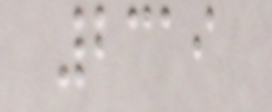2319
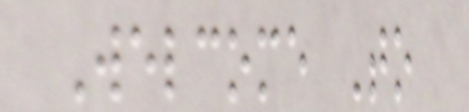Welcome To
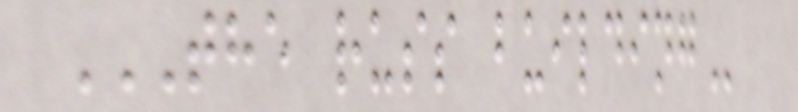THE RUSS BUILDING
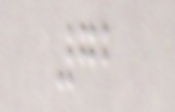72
